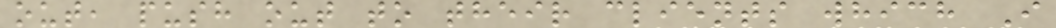out, push out to their clients which I
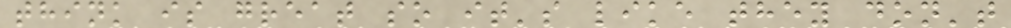think is great so it's like they don't
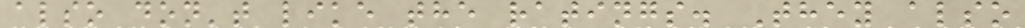also don't like the ratings. They also
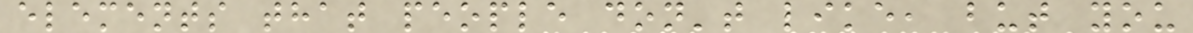elements that people don't like, but you
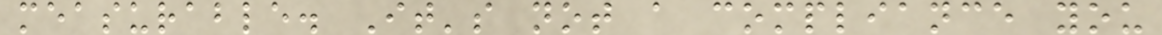measurable. It's not a compliance you
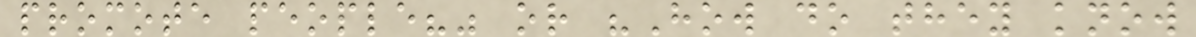promote people?" or "How do they know
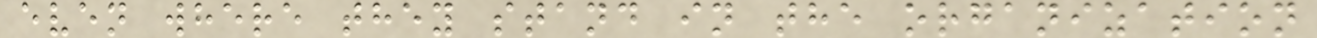even where they stand in the organization
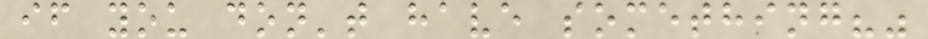if you don't have something?"
